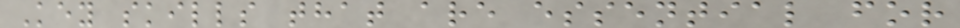Key skills that are essential for
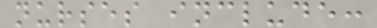nurses include:
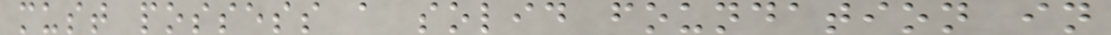must possess a solid foundation in
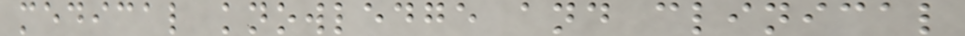medical knowledge and clinical
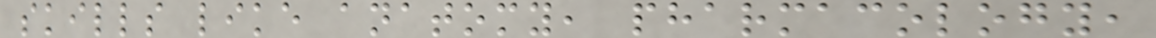skills like anatomy, pharmacology,
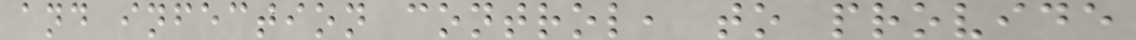and infection control, to provide
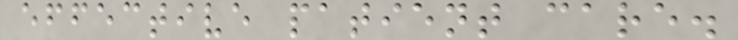effective patient care.
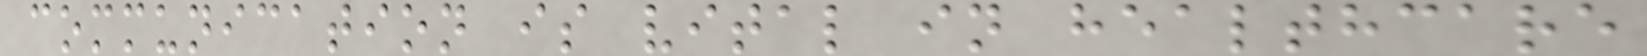communication is vital in healthcare
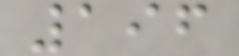196
